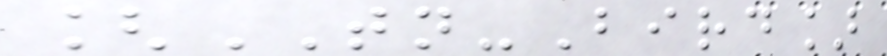[TN-Bird]
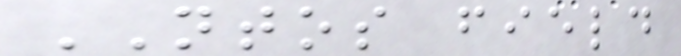NTOS field
